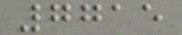7715
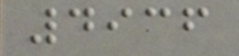4936
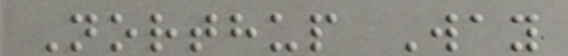Northup Way
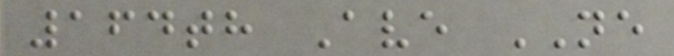164th Ave NE
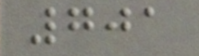701
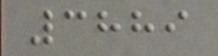3889
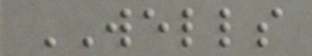WELLS
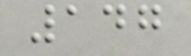147
